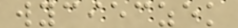wycieczek
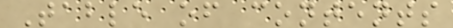Table of contents
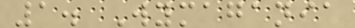1. Wymagania
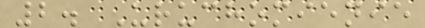2. Uruchomienie
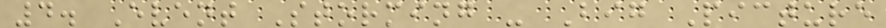4. Event Storming - Big Picture
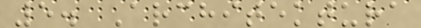5. Architektura
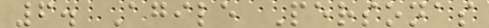6. Agile Personas
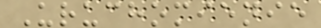Uruchomienie
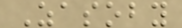Zasoby
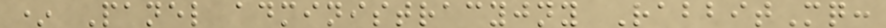* Panel administracyjny RabbitMq:
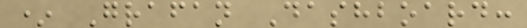* Grafan Dashboard:
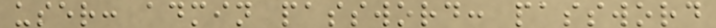user: admin password: password
